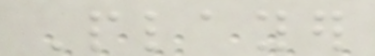Player
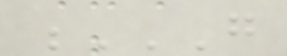G
